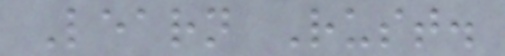Learn Rust.
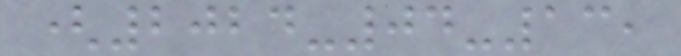(2024-04-13,
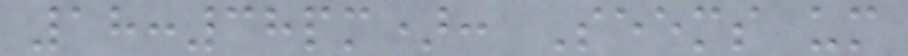18:38pm): Seems um
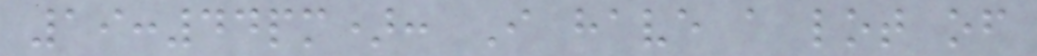19:44pm): I have a lot of
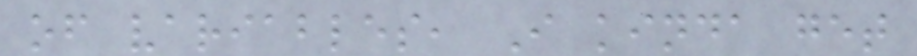of variables, I kinda get
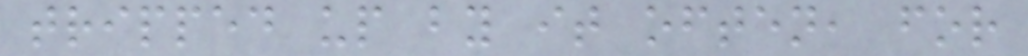tripped up by it often, for
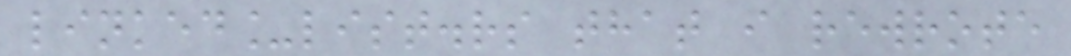linked_list.rs that i rewrote
